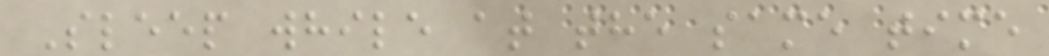Sleep while at the same time
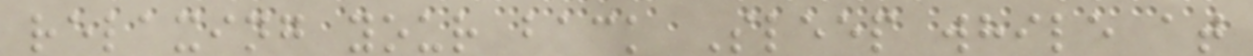relaxing your back Sleep while at
